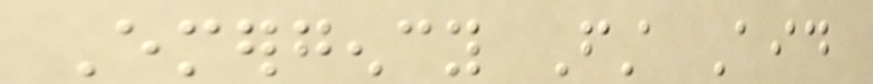Emergency First Aid
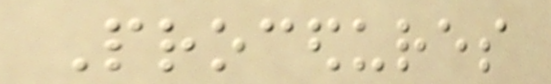Procedures
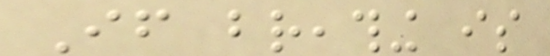If breathing is
